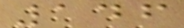146
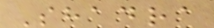Shadra
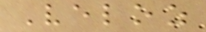Veloz
